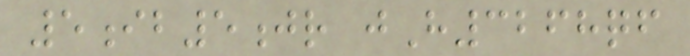5ib5jr jH3268qf
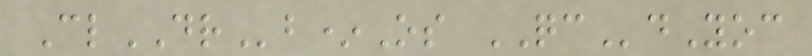ClDRb*Os QCdYoc
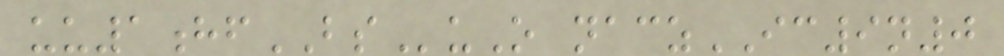uu1hfBSuO naczIC9n0
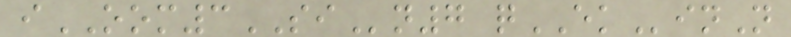iOOM3SIn7 qEKinN
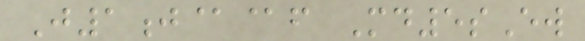J1j@@f Md5sEw
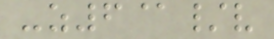-z6@/v
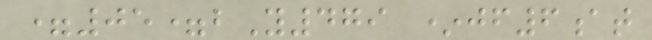=05=bY479 *jf6at
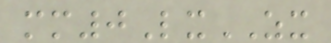mm0LxZX
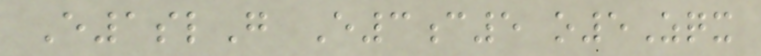E1slG E3c5 o5Zqx
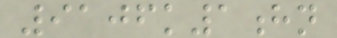9106k1hn
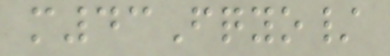m43Fqyo/
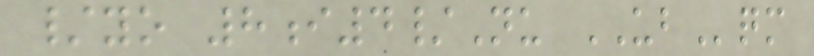/yo 8i4/Nu UBqm
